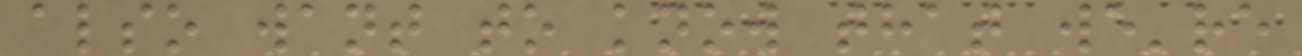also want to know that we're
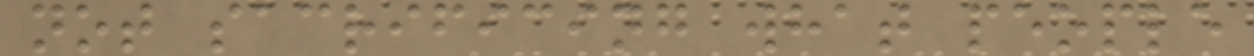not sacrificing what people
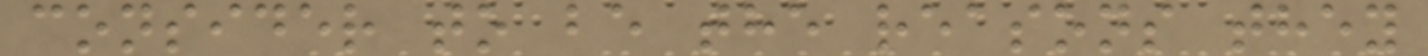consider to be the reasons they
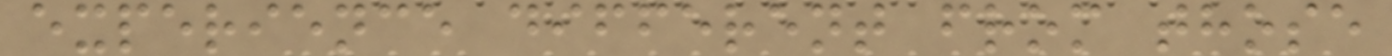experience different from those
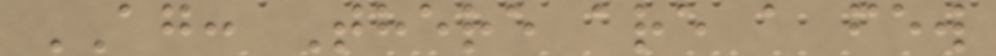AG: There are a few
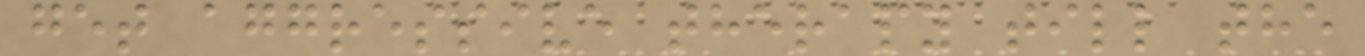get aggressive therapy till the
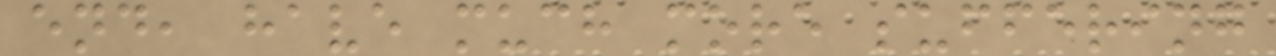end, have much more suffering
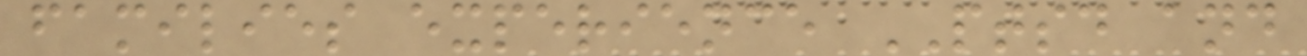families experience PTSD and
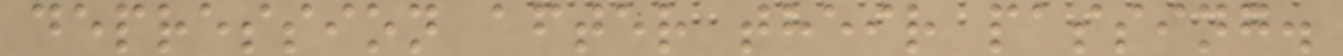depression after their passing.
